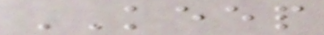KEEP
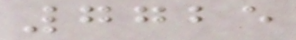7725
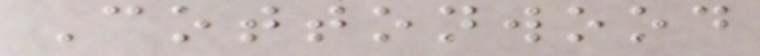Cottonwood
